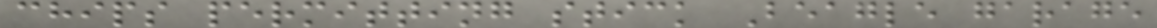chips permitting stick Beagle garage
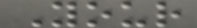Your
